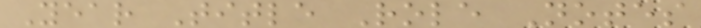Year Title Role Notes
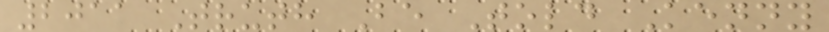2011 Truth Be Told Kenny
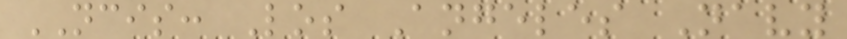NCIS: Los Angeles Navy
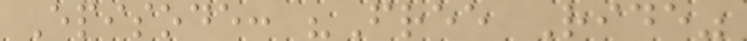Episode: "Free Ride"
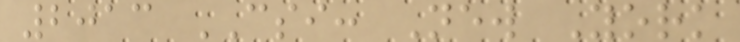2013 CSI: New York
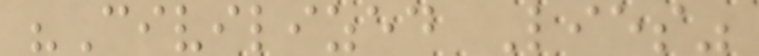"Civilized Lies"
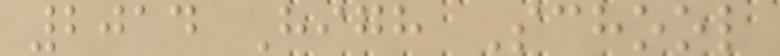2014 High School
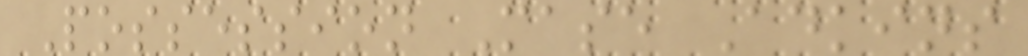Possession Mase Adkins
